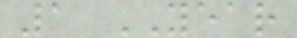1 YEAR
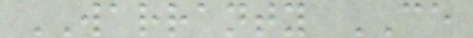WARRANTY CE
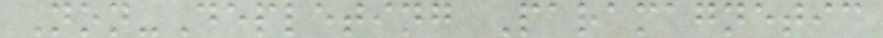Non-Depleting Paramagnetic
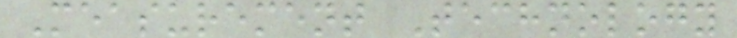Measurement Technology
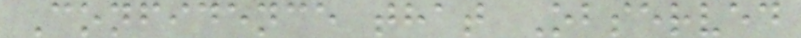Confidence that Observed
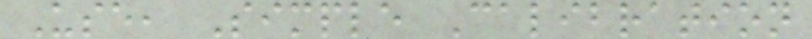Use, Simple Calibration
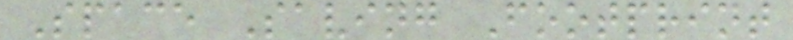Space Saving Footprint
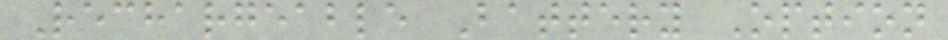Rechargeable Battery Option
